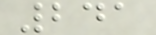241
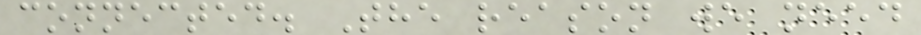connected. The reason we need
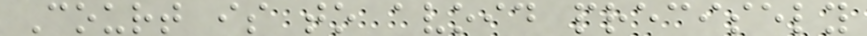Court is to avoid precisely
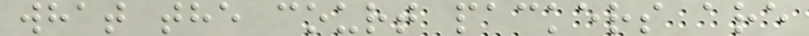what the court packers are
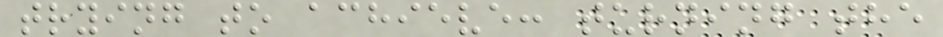trying to achieve: turning the
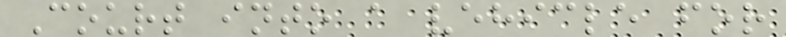Court into a vehicle for
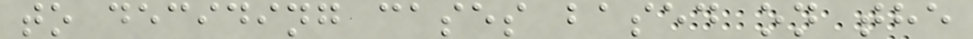to deciding cases based on the
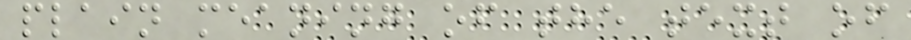plain meaning of the text of
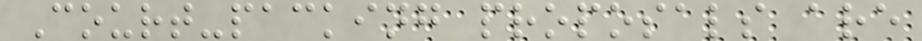Court-packing proposals are
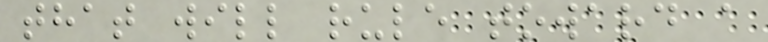that will rule toward a
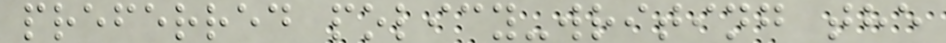preferred policy-writing the
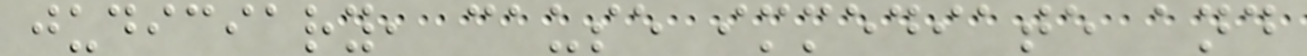judiciary, cause immediate and
